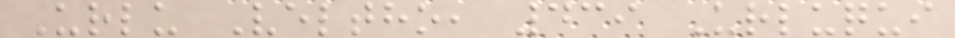Urlu Veltho, 439 Urluqui
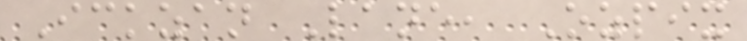Ickzan Lane, Ozpix
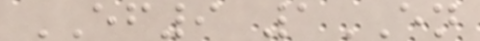EF9 1EN
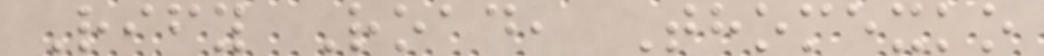Rify Road, Thomexko
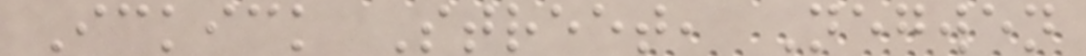Ickick Street, Negwen
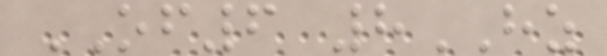OF6 8HZ
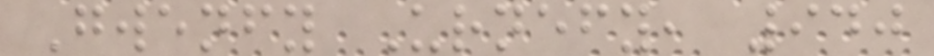Gwenfy Urnefy, 940
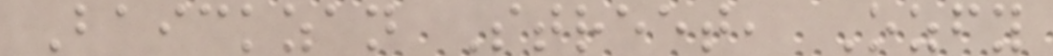Baickzan Street, Ozfy
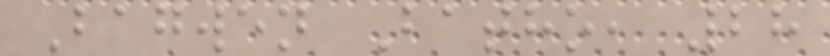Bagwen Batho, 28
